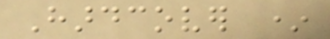Hardcover *
